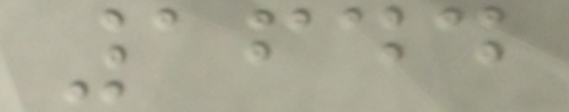1644
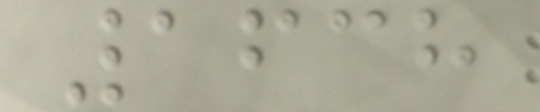1638
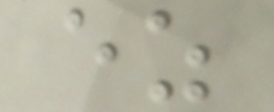ez
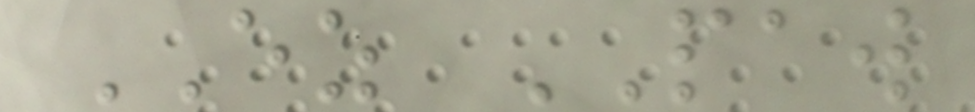EZ PAW
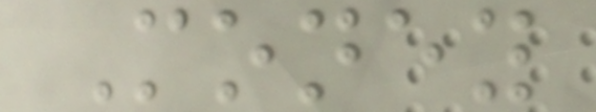Money
